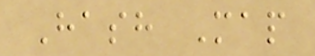Hash Map
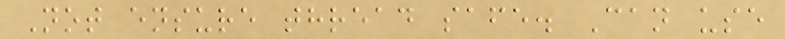Not ensure thread safe. Can use
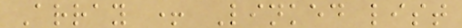Array + Linked list
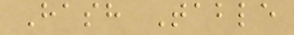Hash Table
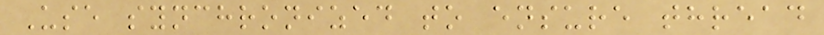Use synchronized to ensure thread
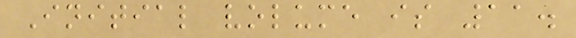Initial volume is 11.
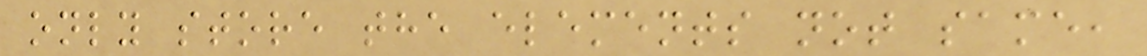only store the elements not same,
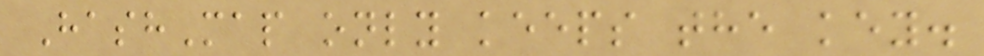HashMap only keeps the key.
